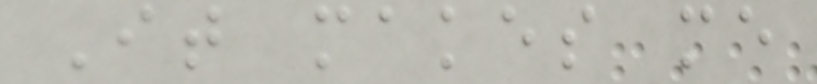It makes me
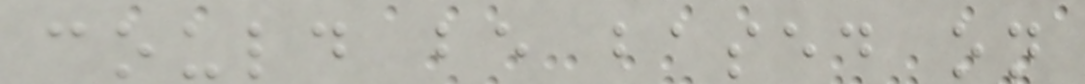could be based on
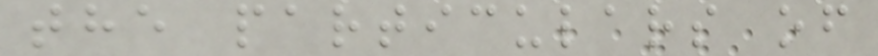the particulars of
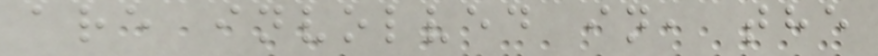are involved in, the
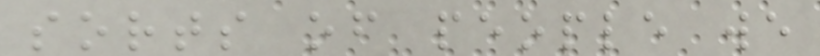sorts of people we
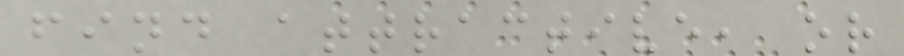find attractive, or
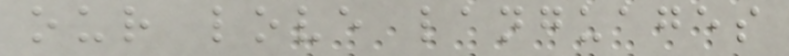our love languages
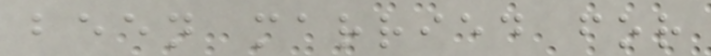been married for
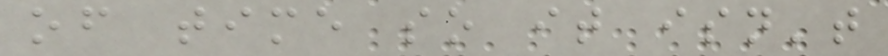of time so it isn't
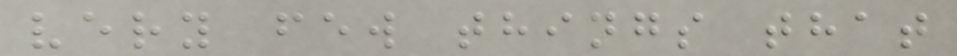very few things that
